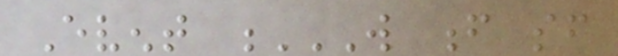Event W F SF
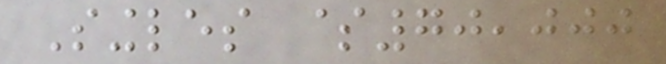Singles $70,000
